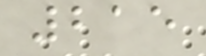215
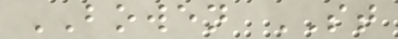BOWEN ST
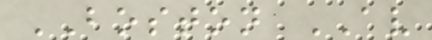BOSTON AV
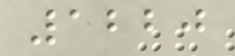1220
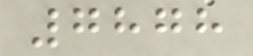7878
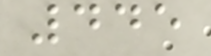445
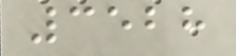3528
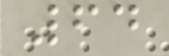64
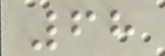68
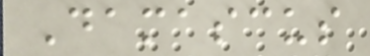Damascus
